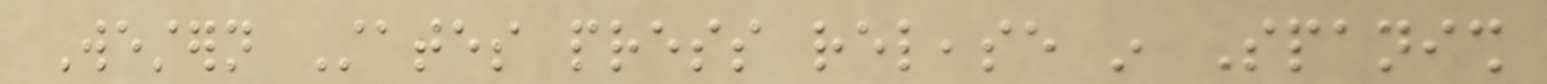Western States press release in Spanish
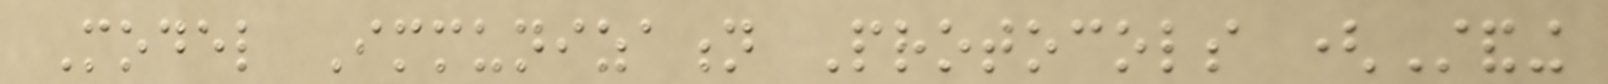Model Immunization Protocols (Standing
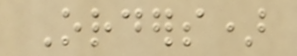Orders)
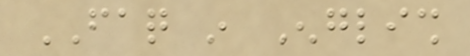FAQ in English
